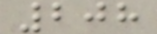208
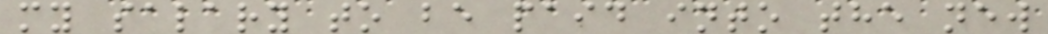my salary to be paid into the new
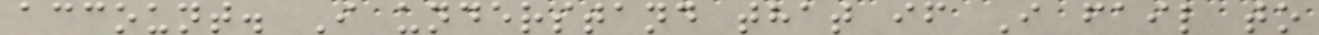account. I understand that if I fail to
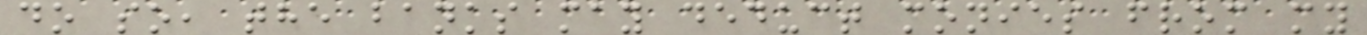do so, the banks may deduct monies from my
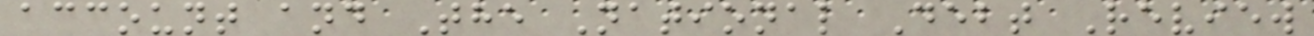account and The National Debt Review
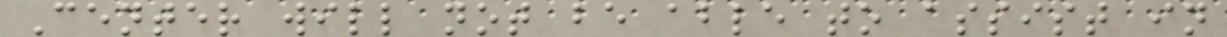Center will not be able to assist in
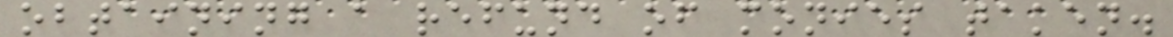obtaining a refund of monies taken.
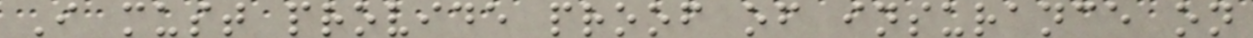I must provide proof of insurance on
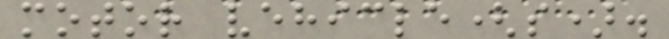motor vehicle(s).
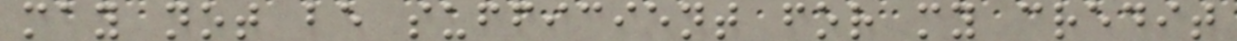may not be sufficient for my credit
